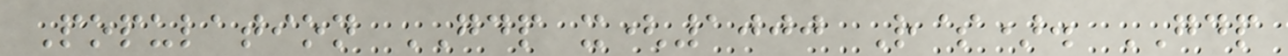Population GDP x(1000 R$). GDP
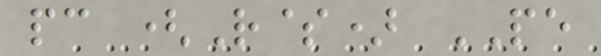pc (R$) PE
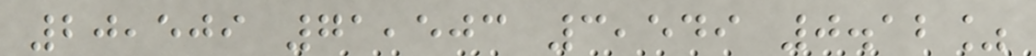20,509 71,503 3,549 0.12%
